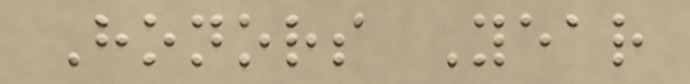Honors Year
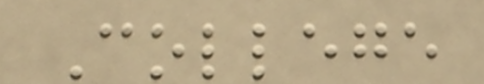College
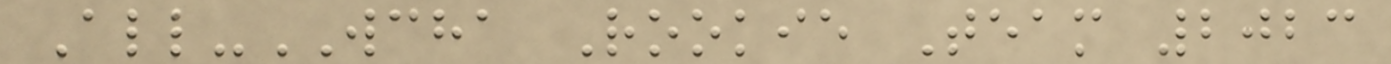All-WCHA Rookie Team 2023
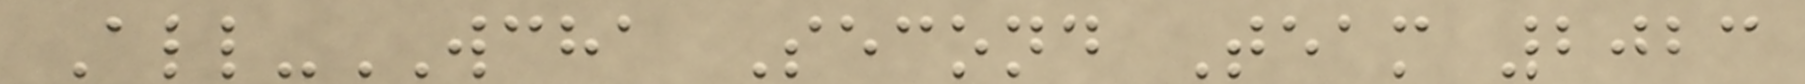All-WCHA Second Team 2023
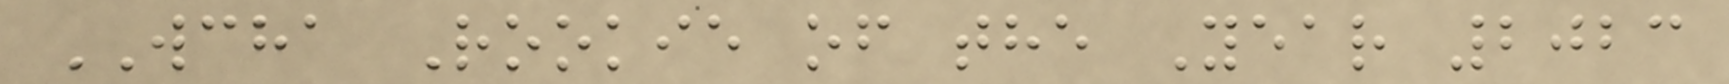WCHA Rookie of the Year 2023
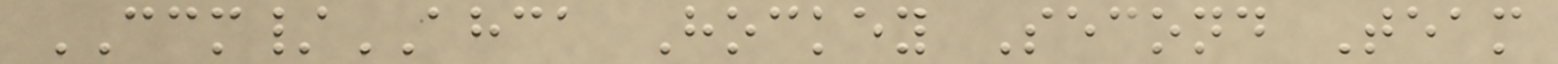CCM/AHCA Hockey Second Team
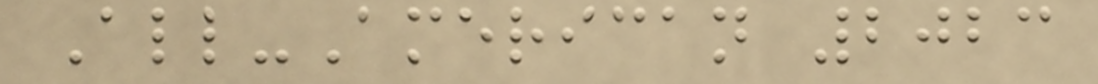All-American 2023
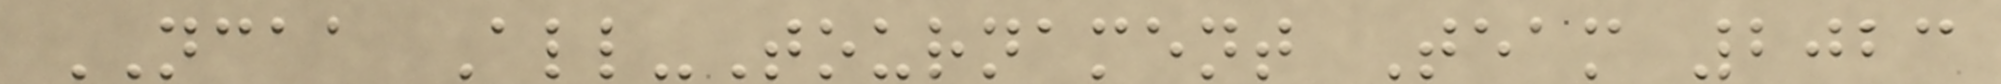NCAA All-Tournament Team 2023
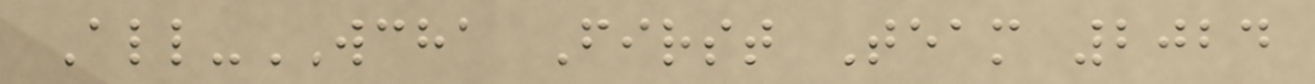All-WCHA First Team 2024
